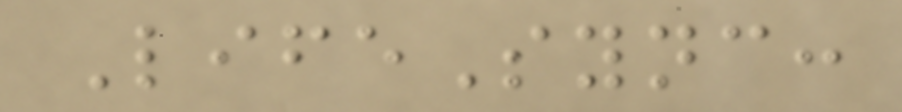LifeSync:
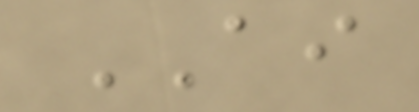AI
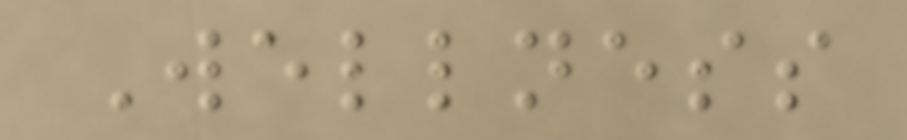Wellness
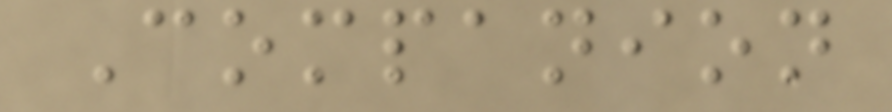Companion
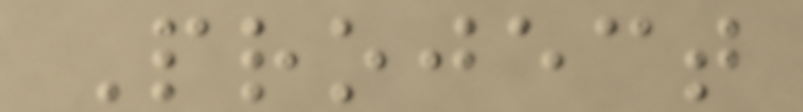Project
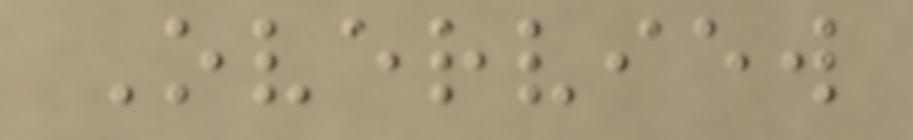Overview
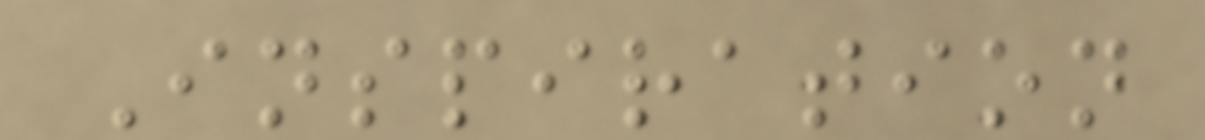Inspiration
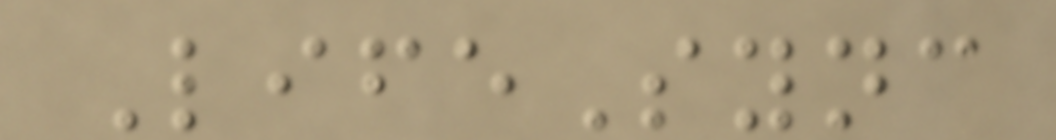LifeSync
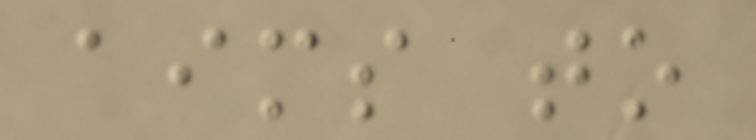aims to
